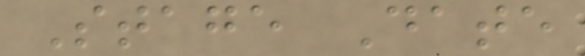Stage Date
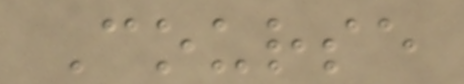Course
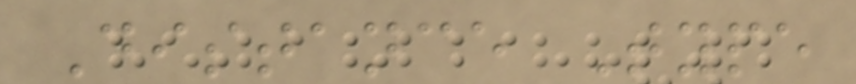Distance Type
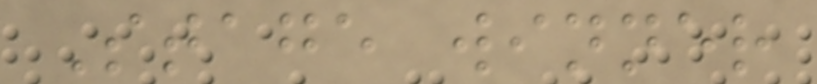Stage winner
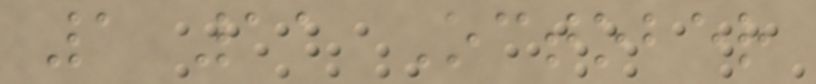1 11 October
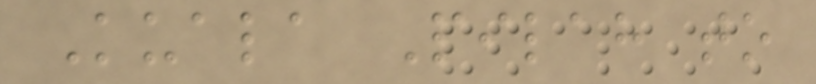Kuala Pilah to
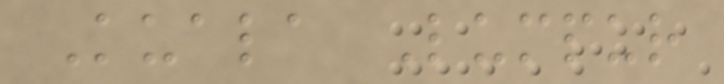Kuala Lumpur
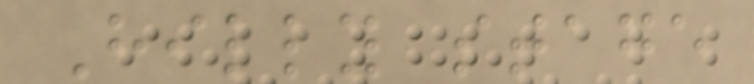Hilly stage
